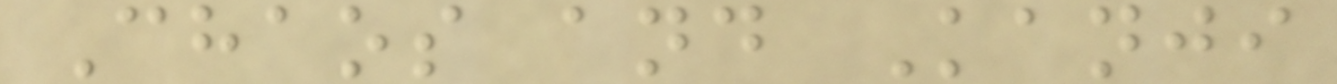Chaos and Kanji
